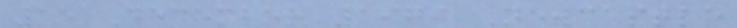15 December 1979 Newcastle
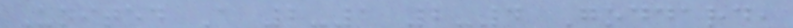United A 2-1 2-4 Goddard,
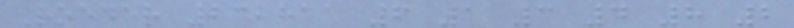Roeder 23,811 6 1 3 4 8 2
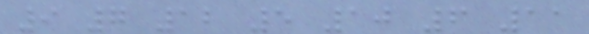9 7 12 5 10 6 11
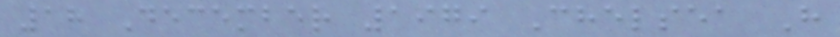18 December 1979 Chelsea H
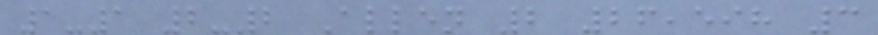1-1 2-2 Allen 2 26,598 3
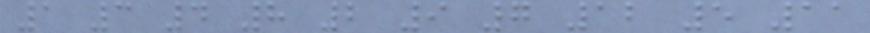1 3 4 8 2 9 7 12 5 11
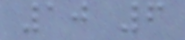10 6
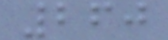260
